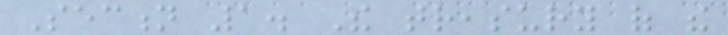Section 1. The treasury of the
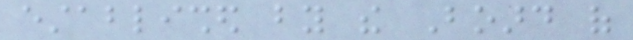established by the Board of
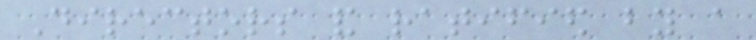Directors and ratified by a
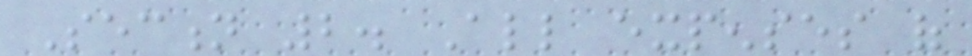Section 2. All expenses of
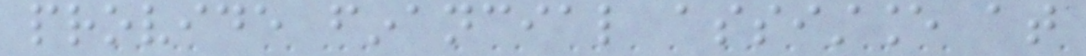provide financial assistance at
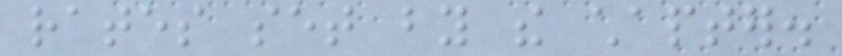rates set by the chapter.
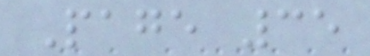Page 35
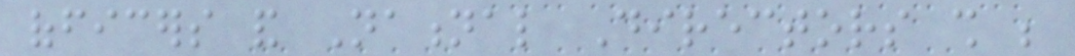officers and National Directors shall be
